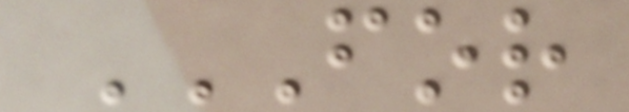FOR
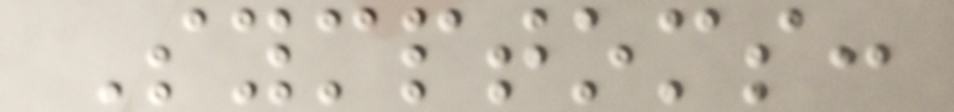Symptoms:
